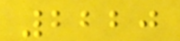2220
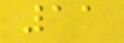11
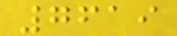7619
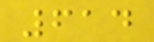614
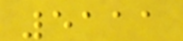5111
